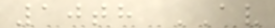10th AV
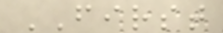FIRST
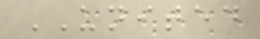UNITED
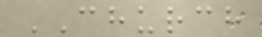CHURCH
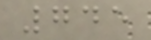745
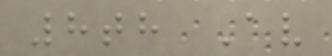8th Av
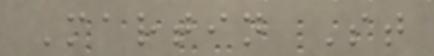Martin St
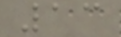13
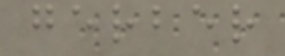gerber
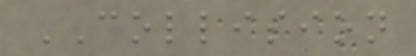COLLISION
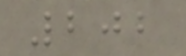202
